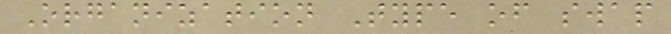Organization Type of swap
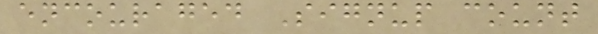encouraged Signup count
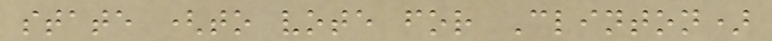state (to vote for Clinton)
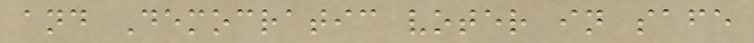and Democratic voter in safe
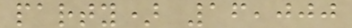party) 16,000
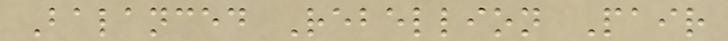Balanced Rebellion Pair
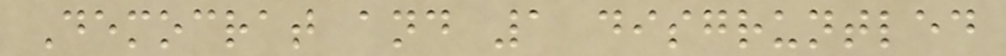Democrat and 1 disgruntled
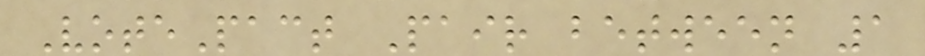VotePact Pair between 1
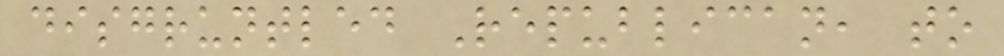disgruntled Republican, to
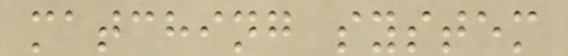matching system
